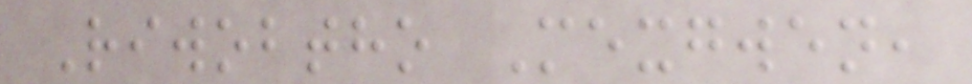Riwobtho Mexgwen,
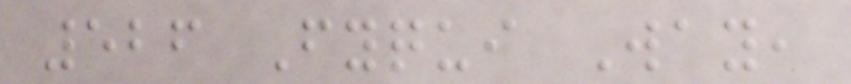526 Fyqui Way,
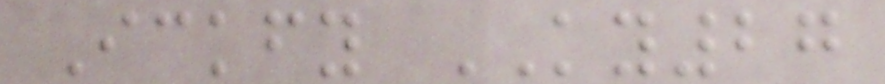Ickfy KY27
